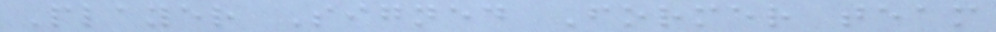Player Signed Former team
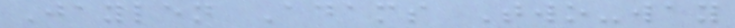Jaylen Adams Two-way
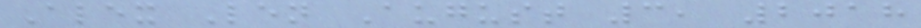Alex Len August 3, 2018
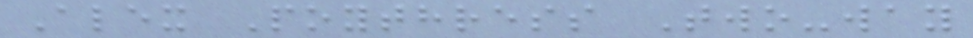Alex Poythress Two-way
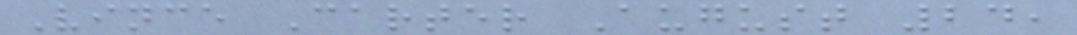Vince Carter August 24,
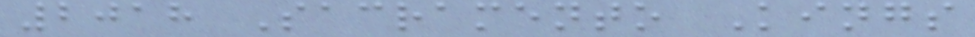2018 Sacramento Kings
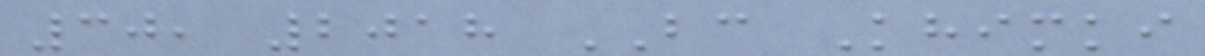30, 2018 BC Khimki
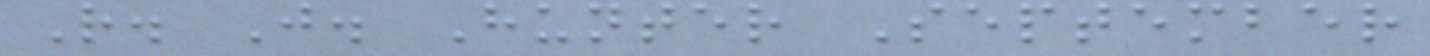R. J. Hunter September
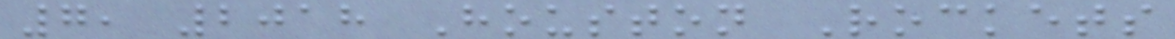7, 2018 Houston Rockets
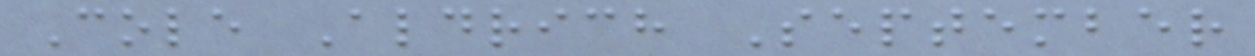Cole Aldrich September
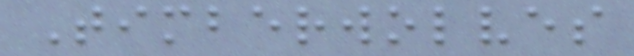Timberwolves
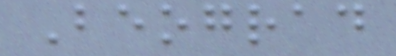Beograd
